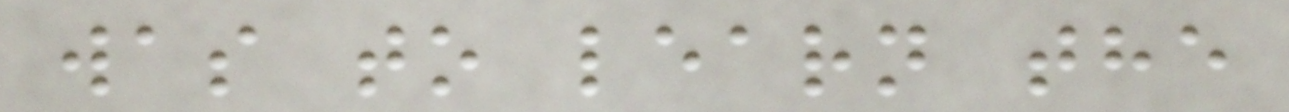was to learn the
